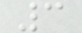3
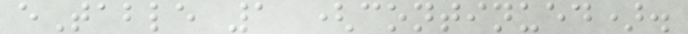eTable 1 (continued).
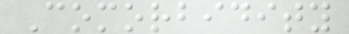Comorbidity
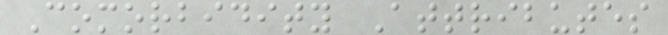Comorbidity Attributes
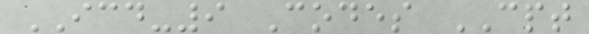ICD-9 Codes CPT
